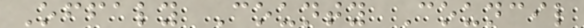Offaly County Council
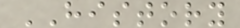HISTORY
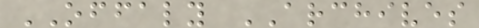OFFALY ARCHIVES
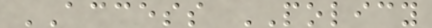ACCESS POLICY
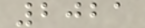2021
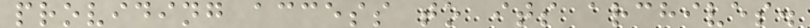providing access to its archives.
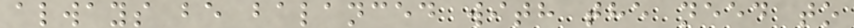always be balanced with the need to
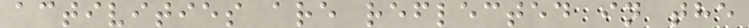activities are reflected in the
